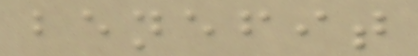benefit
